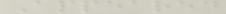Appeared
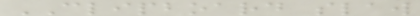CLIPBOARD slaw
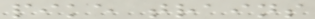pike trains
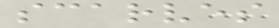scarves
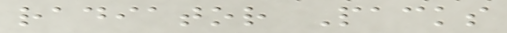radiator Packs
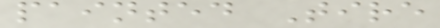painted Tire
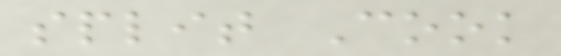split Cook
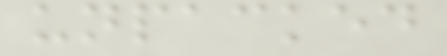unpacked
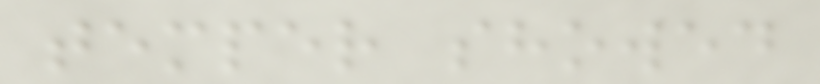temper showed
